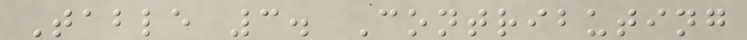Table 3. Contributing
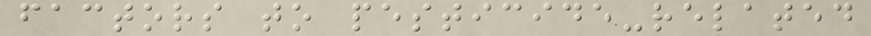factors to pesticide-related
